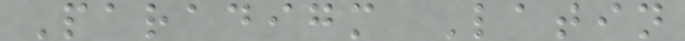Paradigm Latin
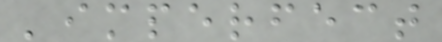'imperfect
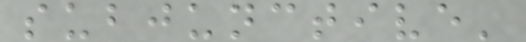subjunctive'
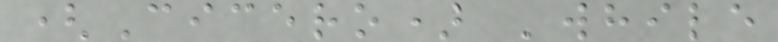(Cicero) 'while
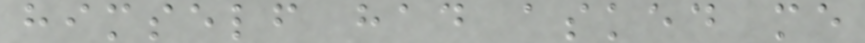himself had asked me
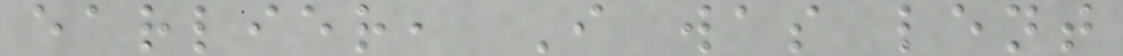earlier, I was lent
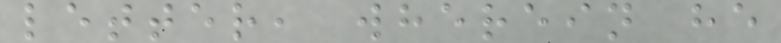letter, wherein he
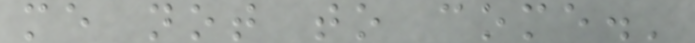me not to come.'
